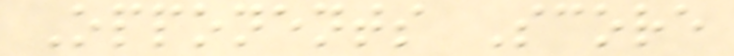Opponents Score
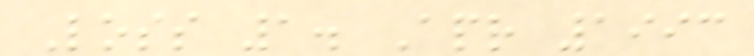Loss 1. Apr 1993
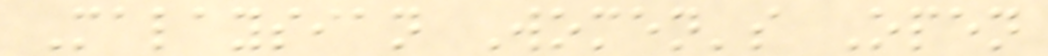Malaysian Women's Open
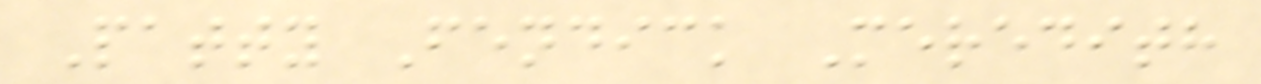Patty Fendick Meredith
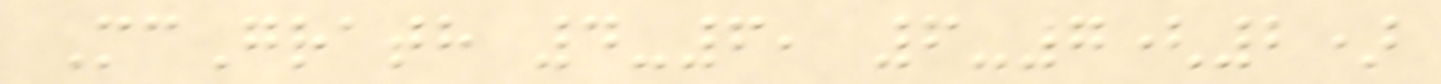McGrath 4-6, 6-7(2)
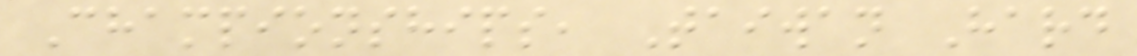Championships, Taiwan Hard
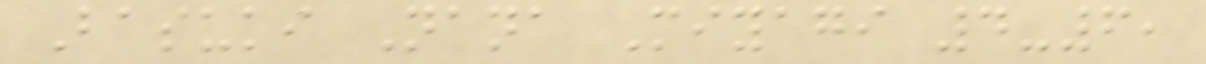Basuki Nana Miyagi 4-6,
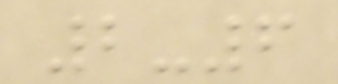2-6
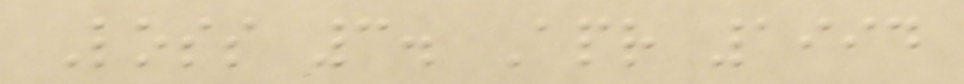Loss 3. Apr 1994
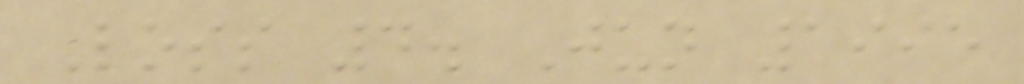Loss 4. Jun 1995
